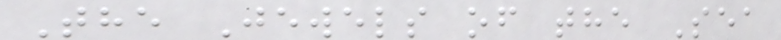The Jewels of the Sea
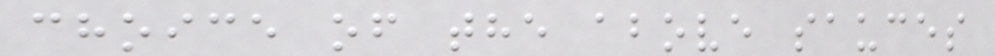choice of the above sauces
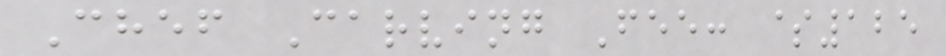Chef Carving Fee: $125
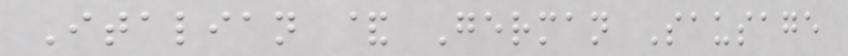Italian & German Sausage
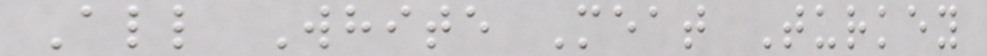All White Meat Turkey
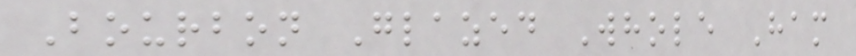Bourbon Glazed Whole Ham
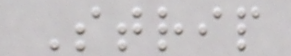Strip
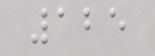125
